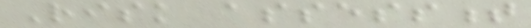Risk assessment
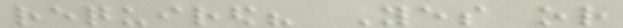required? Yes or
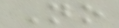No
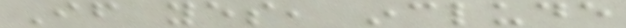If yes, include
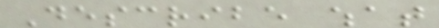Describe what
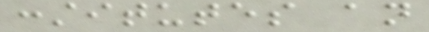constitutes an
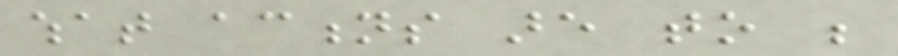what actions are to be
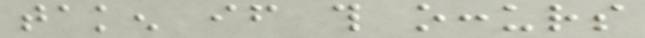taken if this occurs
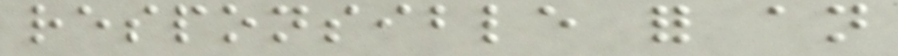responsible for an
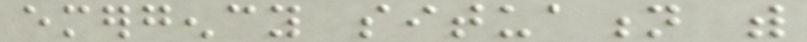emergency situation with
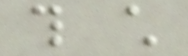this child
